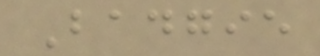Badgie
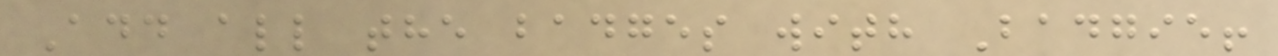Add all the badges with Badgie!
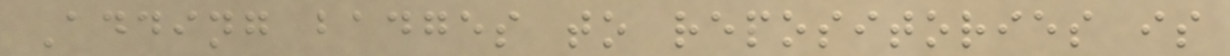Adding badges to repositories is
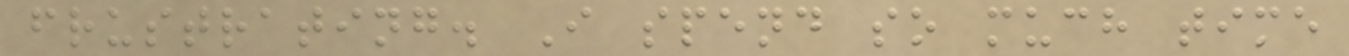frustrating. I spend so much time
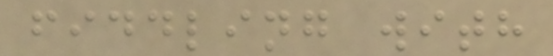fiddling with
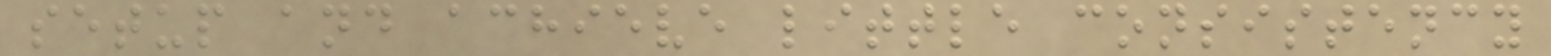setup and achieve little consistency
